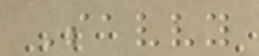Savvy
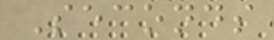Seconds
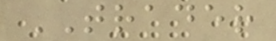TRADER
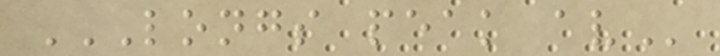LONGS PEAK AV
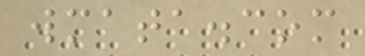wmata.com
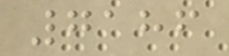7186
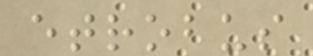etrobus
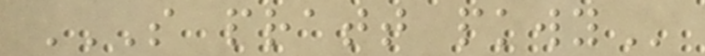S PRATT PKWY
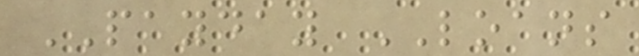PAYDAY LOANS
